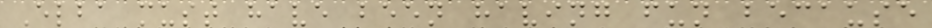Elba must have been having fun because
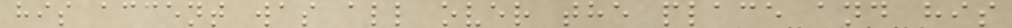his accent was all over the place and his
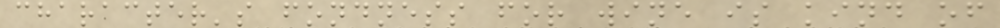character's fondness for wine is kind of
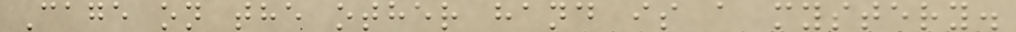Cage on the other hand is a mystery.
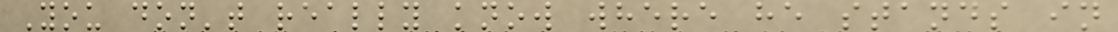You don't really know where he stands in
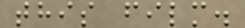this film.
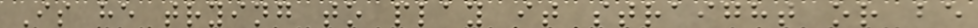Is he trying to play it straight or be
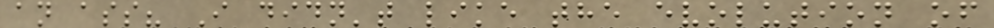an ass? I didn't like the evolution of
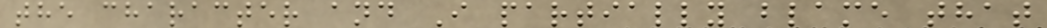the character and I partially blame that
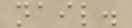nail.
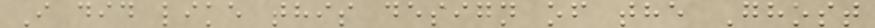I did like this design of the Ghost
